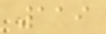119
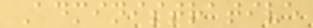Administrative
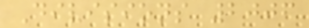Divisions 2006
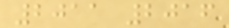2011 2016
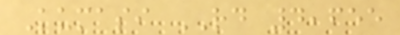Kumasi RD 4,655
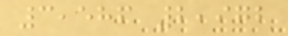3,586 2,972
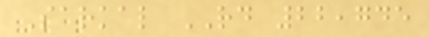Sarkal RD 22,745
